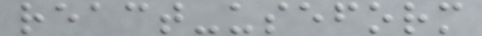react-useform
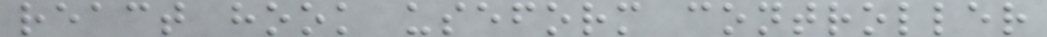react hook useform controller
